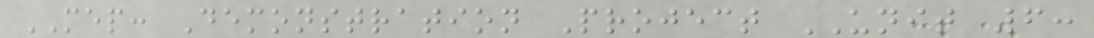MEP: Demonstration Project UNIT 6:
